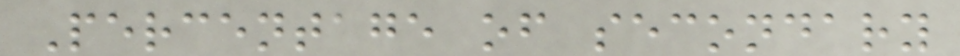Percentage of secondary
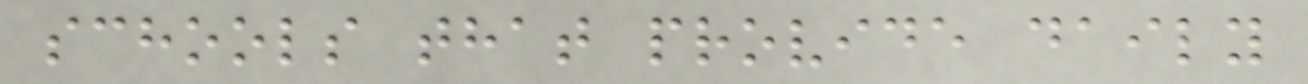schools that provide daily
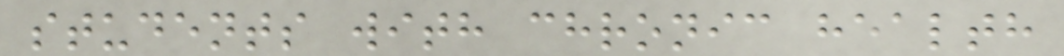students with chronic health
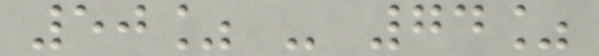50% - 74%
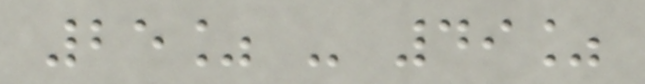25% - 49%
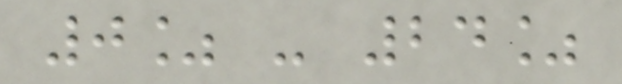0% - 24%
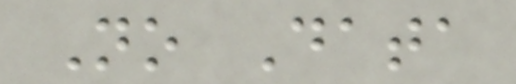No Data
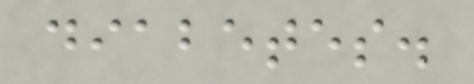diabetes.
